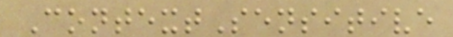ContextSensitive
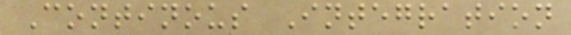Continous Integration
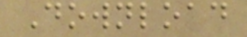Download
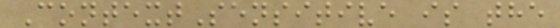ContextSensitive is the
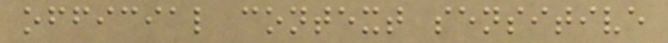official context sensitive
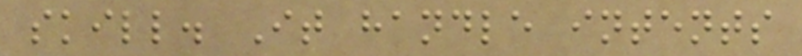skill. It handle intents
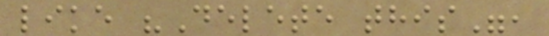like "Delete this",
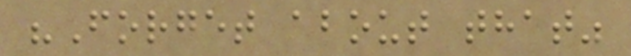"Forget about that"
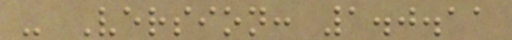- Version: 1.0.11
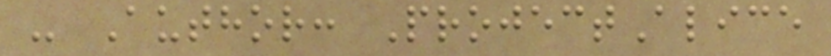- Author: ProjectAlice
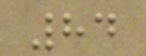84
